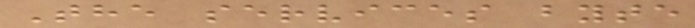The services byte
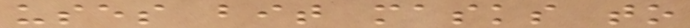uses bit masks to
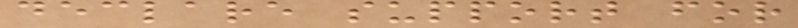declare support for
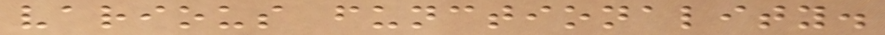various functionality.
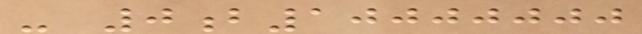- 0b10000000
